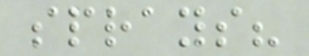sprays?
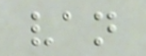van
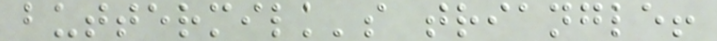buttermilk's triangle!
